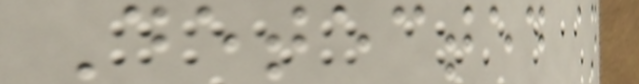Detected an
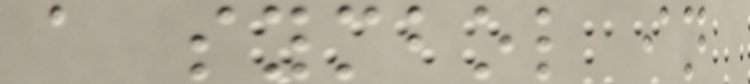a symbol in
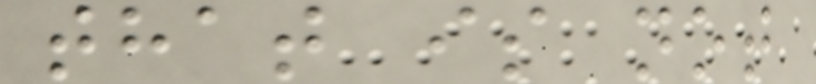that is not
